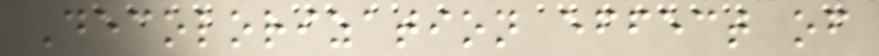Decolorization effect of
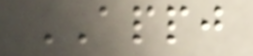APPJ
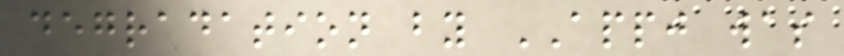degradation by APPJ was
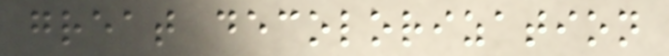great decolorization
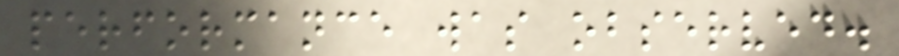performance was observed.
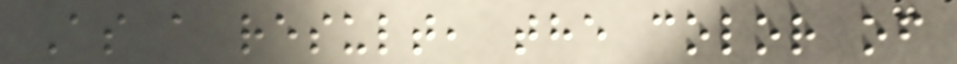As a result, the color of
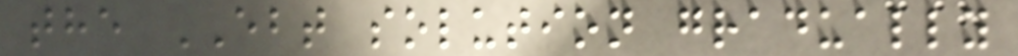the EBT solution gradually
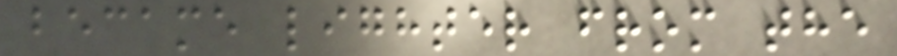became lighter from the
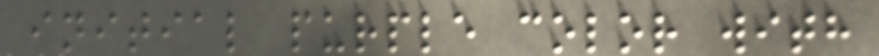initial purple color with
